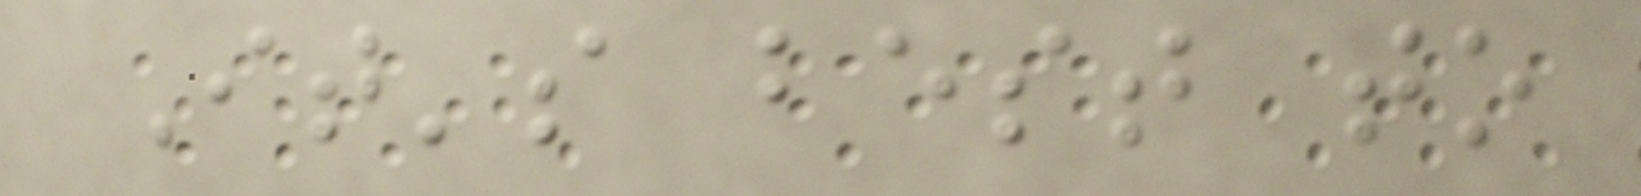It's best to
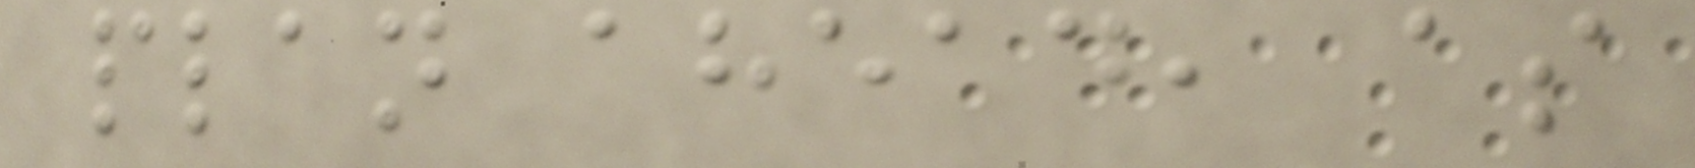plan ahead, as
